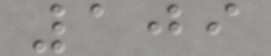109
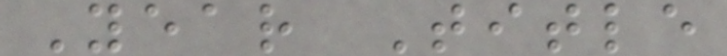Year Title
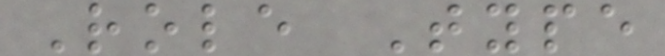Role Type
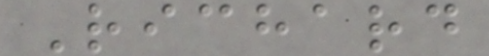Richard
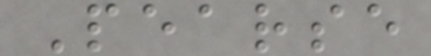Pearse
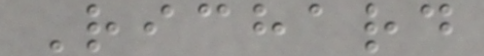Richard
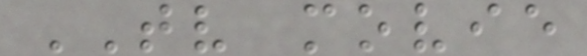TV movie
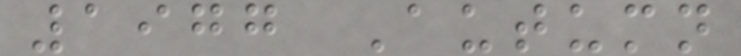1977 Autumn
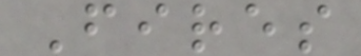Fires
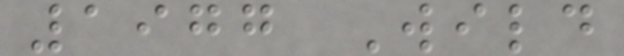1977 Wild
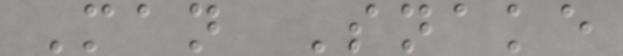Man Snake
